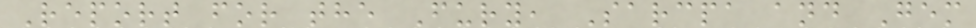Report for the Fury, Sarcpa and Gem
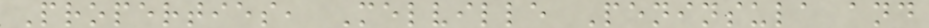Properties, Melville Peninsula and
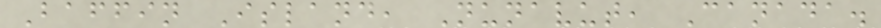Baffin Island, Nunavut, Canada.
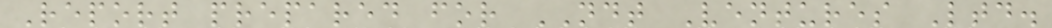Report prepared for NDT Ventures Ltd.
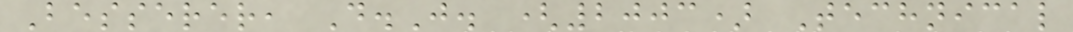Besserer, D.J. (2003) Technical
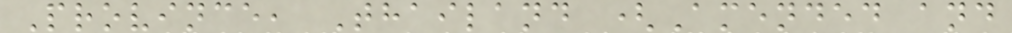Province, Thailand (Amended and
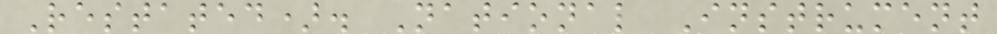Restated). National Instrument
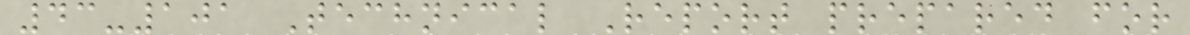43-101 Technical Report prepared for
